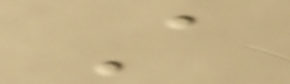A
